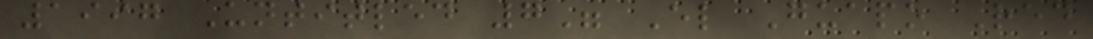1997 Untitled 7" El Guapo Red
